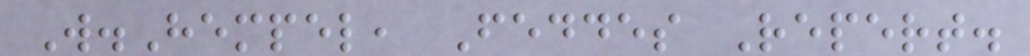W.Hempel, Feddes Repert.
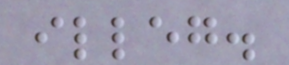illeg.
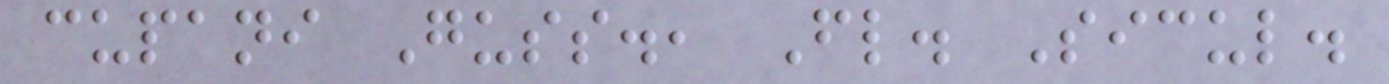cupani Guss., Fl. Sicul.
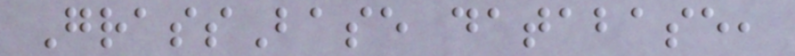GrassBase database,
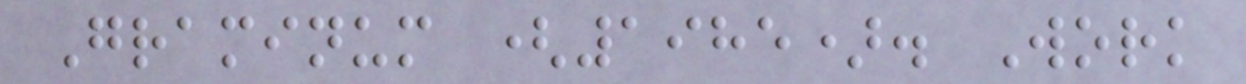Graminum (1985). Work
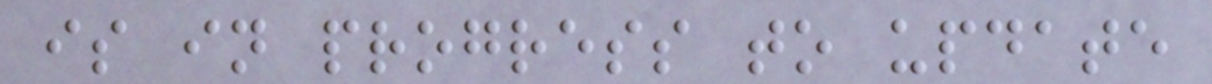is in progress to update
